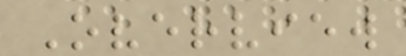Overview
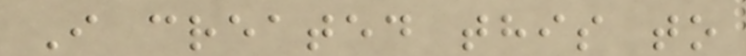I created this to
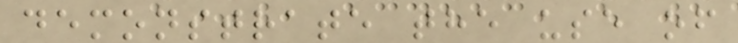demonstrate the use of
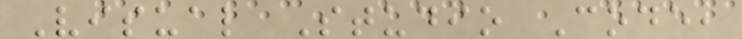Visual Studio Code,
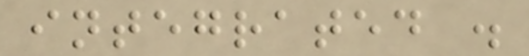integrated .
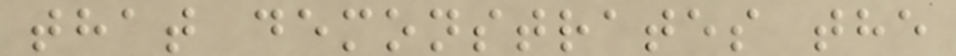that demonstrates the
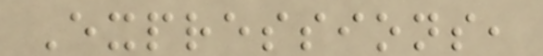Expressions,
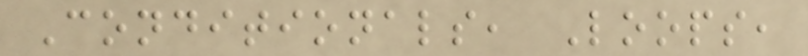Conditionals, Loops,
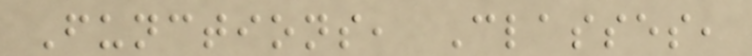Functions, Classes,
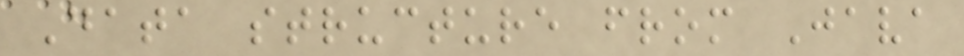Data structure from Java
